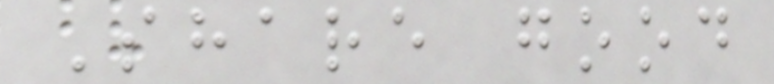Share good
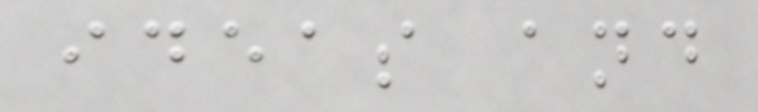ideas and
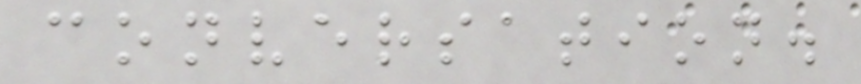conversation.
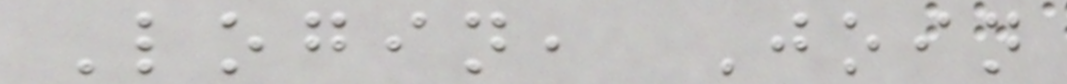Login, Join
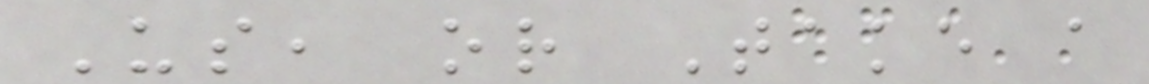Us, or Take a
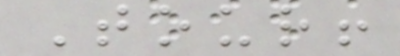Tour!
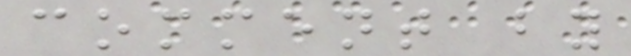comment by
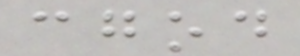cgod
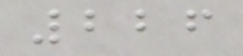226
